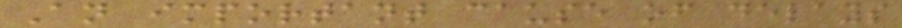An important cause of delays
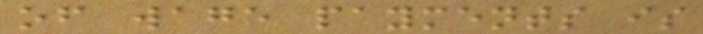of wage payments is
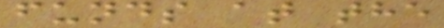funds at the
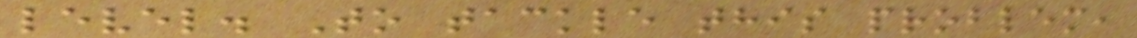level. To tackle this problem,
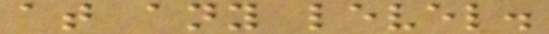at any level.
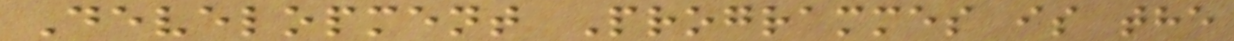Development Programmes is the
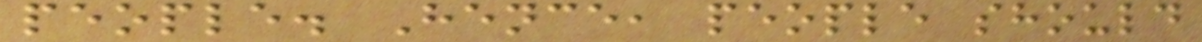people. Hence, people should
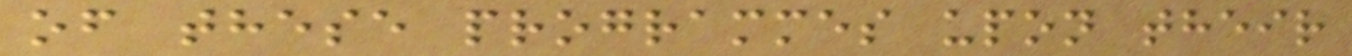of these programmes upon their
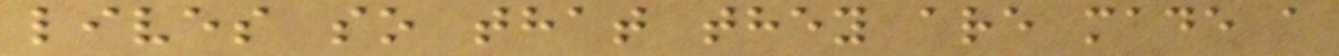lives so that they are made a
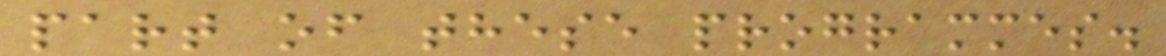part of these programmes.
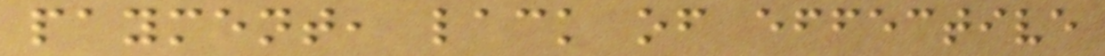payment, lack of effective
